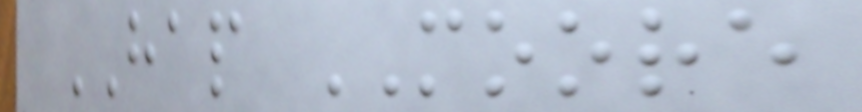HAP MOORE
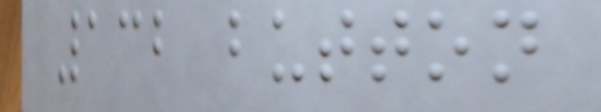132 button
